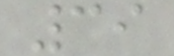39
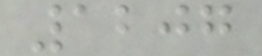1207
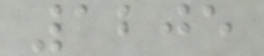1205
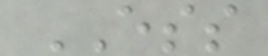ESS
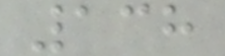138
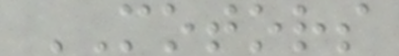MOTORS
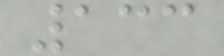133
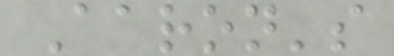Aaron's
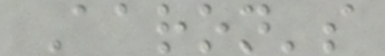Aaron's
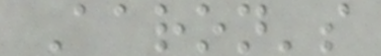Aaron's
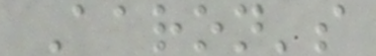Aaron's
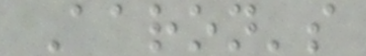Aaron's
